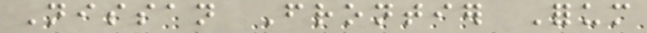Nissan Frontier Forum
